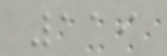119
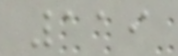119
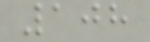108
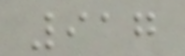917
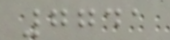7741
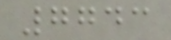7743
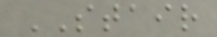STAIR
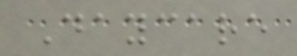Daycare
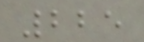225
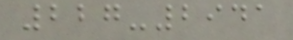227-2941
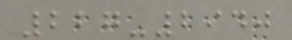227-2940
